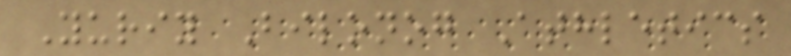Yuriy Bilonog Athletics
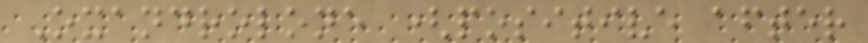Oxandrolone (positive after
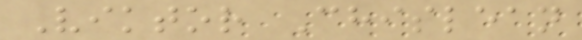Viktor Chislean
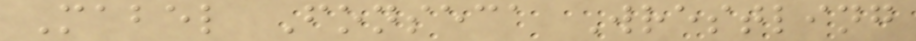Mabel Fonseca Wrestling
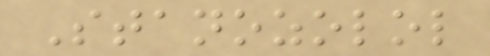Stanozolol
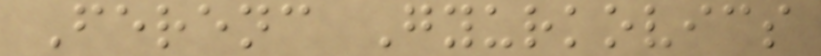Ferenc Gyurkovics
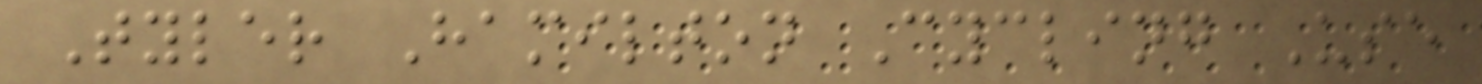Tyler Hamilton Cycling Use
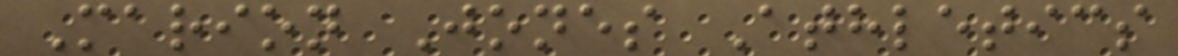Marion Jones Athletics
